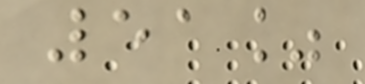51%
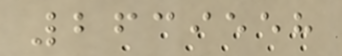2639558
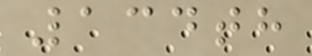134th
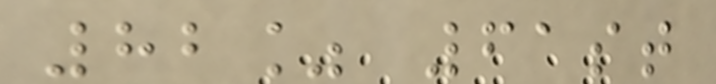82% 61st
